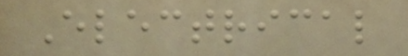Electrical
